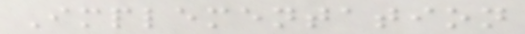Implementation
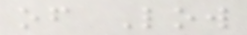of Low
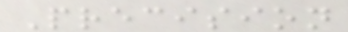Precision
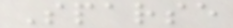Sparse
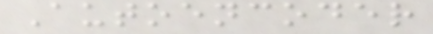Autoencoder
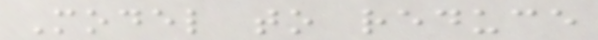Model to reduce
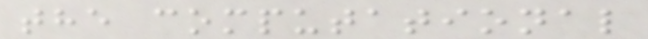the computational
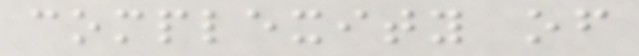complexity of
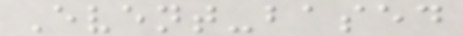Event-based
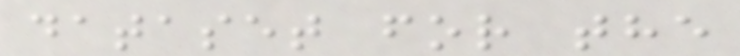dataset for the
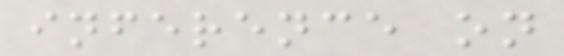inference on
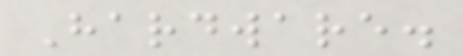Hardware.
